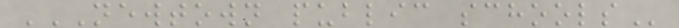NEWTOWN PUBLIC SCHOOLS
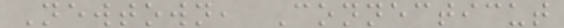Newtown, Connecticut
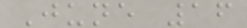June 16
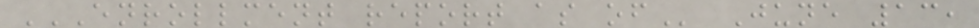ENROLLMENT REPORT AS OF June 13,
